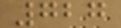727
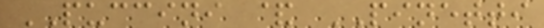PUCCINI & PINETTI
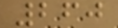260
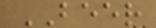BEER
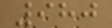980
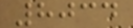8034
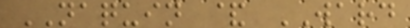NAQUIN & WARD
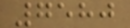7580
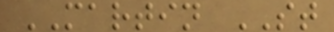MARTIN ST
